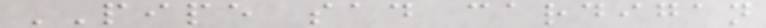PIPE sad cardigan
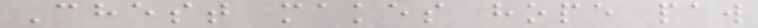Chest makes hope paw
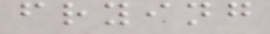frying
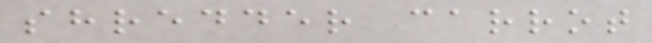shredder carrot
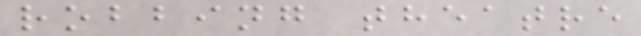robbing theatre
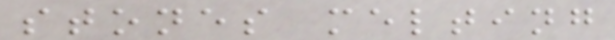stones melting
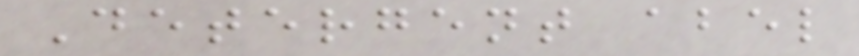Detergent abel
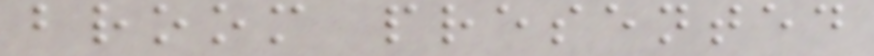broom presented
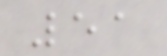51
